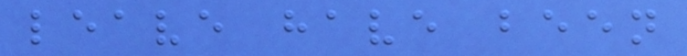leave have been
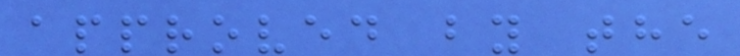approved by the
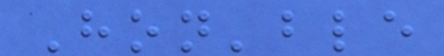Hon'ble
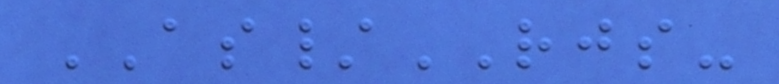AS/RJS-
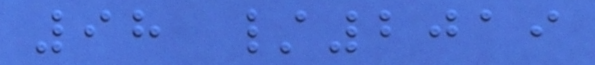98 /2019
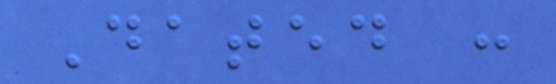Dated :
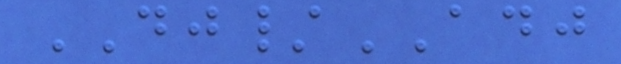DJ/ADJ
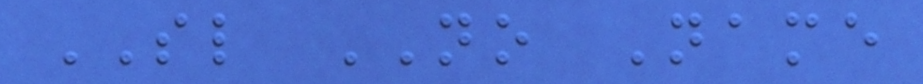SL NO Name
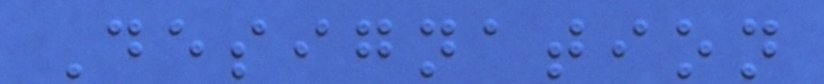Designation
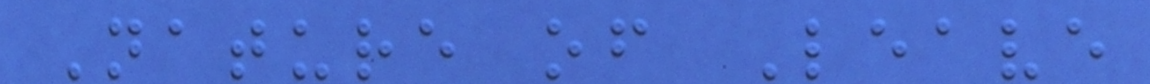Nature of Leave
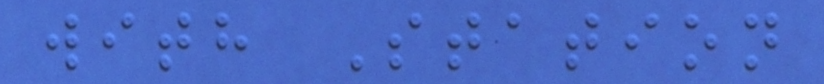with Station
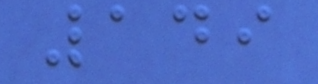149
